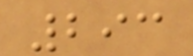293
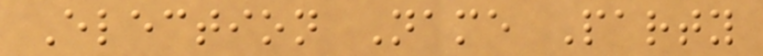Election Name Party
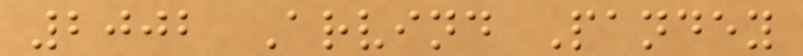2002 Arvind Pandey
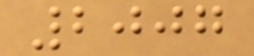2007
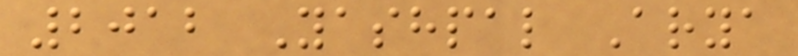2012 Yashpal Arya
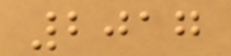2017
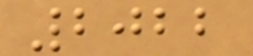2022
